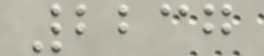2237
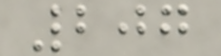207
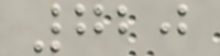720
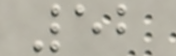52
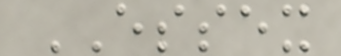ESSEX
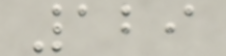129
